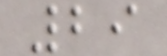29
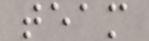team
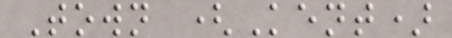Town (Kent)
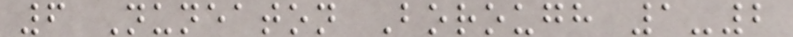6 Nuneaton Borough 1-2
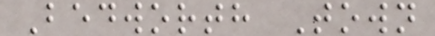Bedworth Town
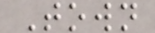Town
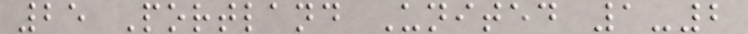25 Portland United 1-2
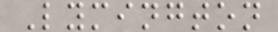Lymington
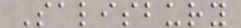Salisbury
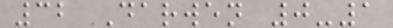32 Darwen 0-1
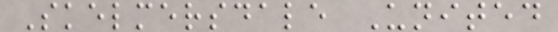Skelmersdale United
